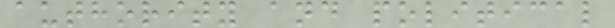authority and political
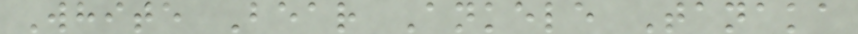White Bear Ankele Tanaka
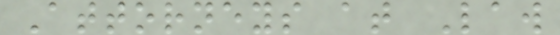Attorneys at Law
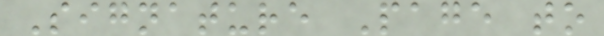Signature Page to
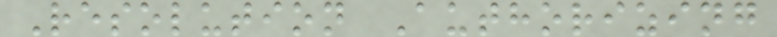Resolution Authorizing
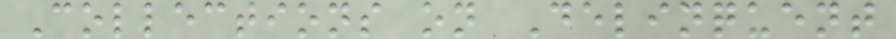Collections on Delinquent
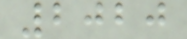2020
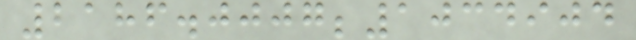2186.0007;1034904
